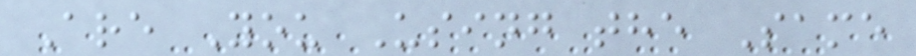Are You Using the Same
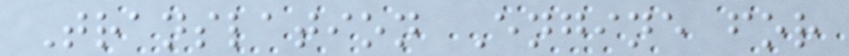Translation Engine for
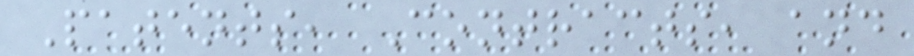Patents, Contracts, and
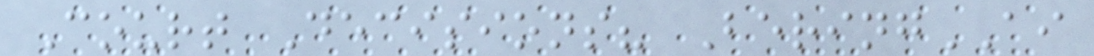Court Decisions? BeringAI
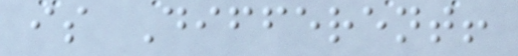is Different!
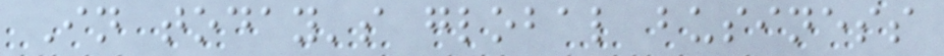In today's global business
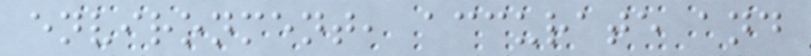environment, accurate and
